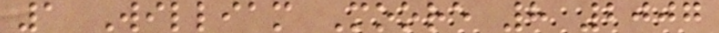1 William Moore 8 2007
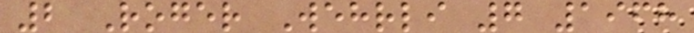2 Roger Wehrli 7 1968
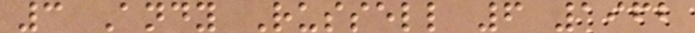3 Andy Russell 6 1962
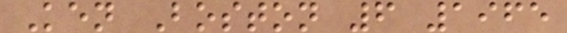Ken Boston 6 1965
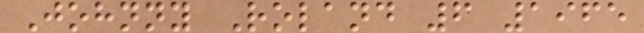Johnny Roland 6 1965
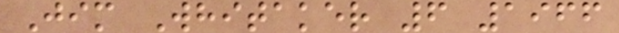Jim Whitaker 6 1966
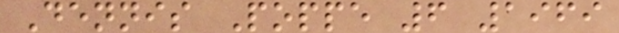Dennis Poppe 6 1969
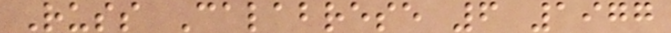Russ Calabrese 6 1977
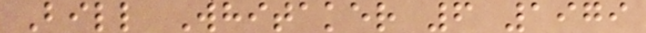Bill Whitaker 6 1979
